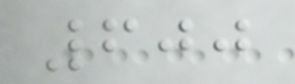600
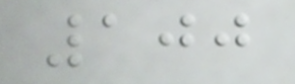100
